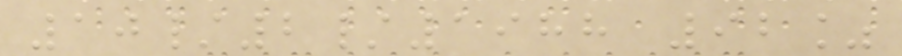10/2/1988 92%
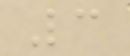3
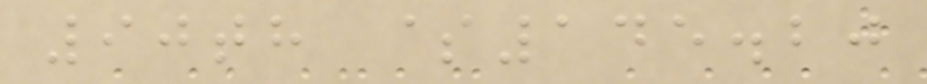90th $145.20
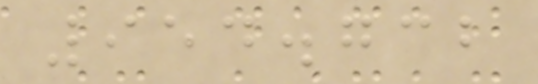954.732
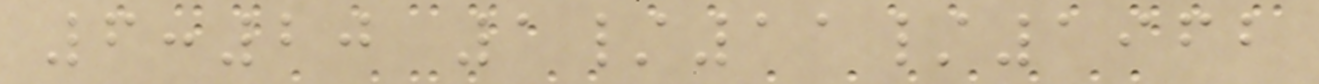6:20 1/11/1962
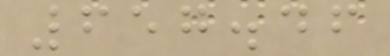657.46
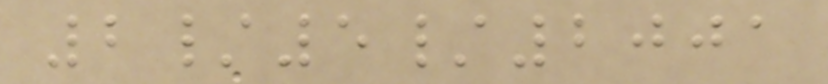2/5/2001
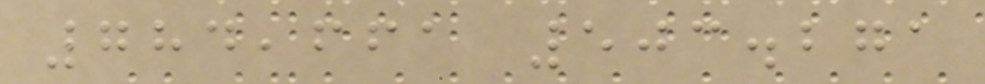784,661 503.271
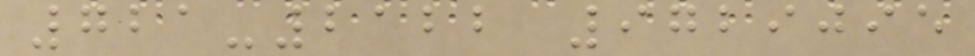721-2122 9729095
